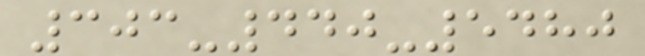303-440-5480
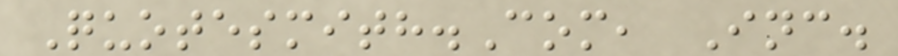Quotesmith.Com, Inc.
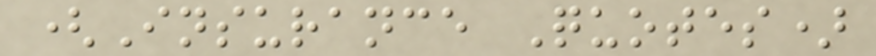(Insurance Quotes)
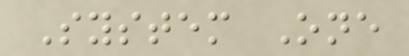System One
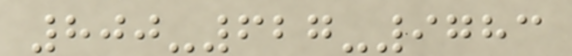800-627-9783
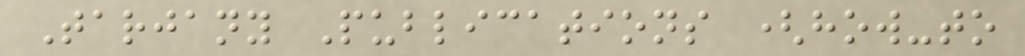Tarjany Publications (how-to
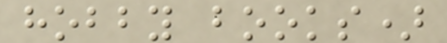hobby books)
